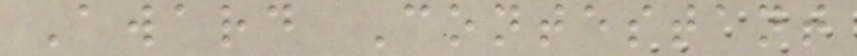Award Contestant
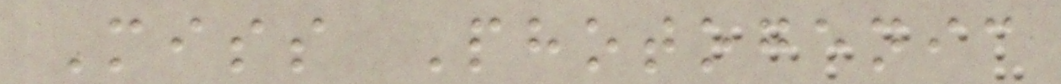Miss Photogenic
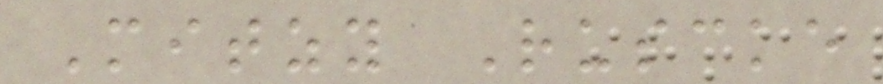Mitzy Ruscke
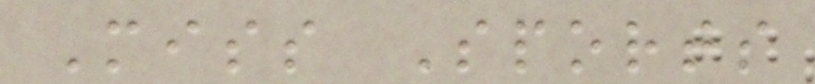Miss Sports
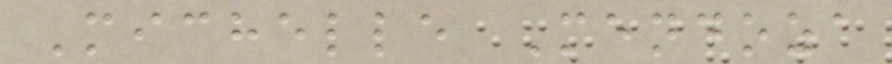Michelle Mendoza
